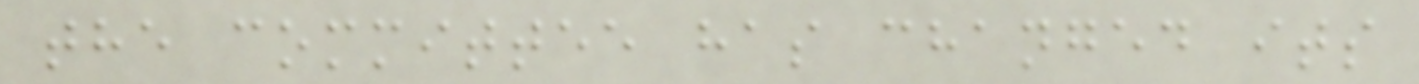the committee has changed its
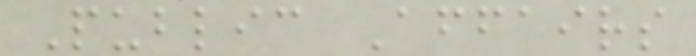Public Affairs
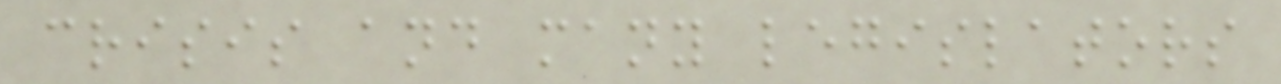crisis and many legislators
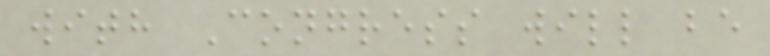with Congress will be
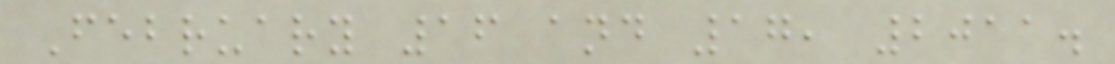February 16 and 17, 2011.
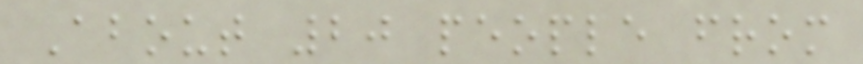About 20 people from
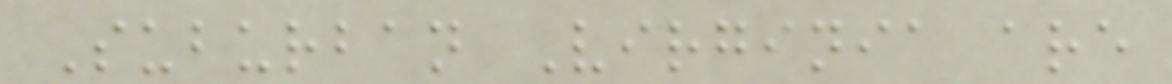Suburban Virginia are
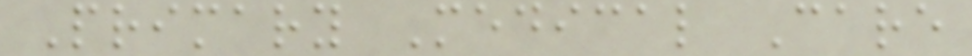Primary Medical Care
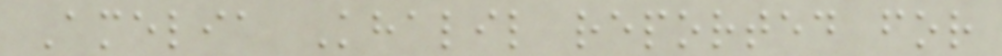Amelia Khalil reported for
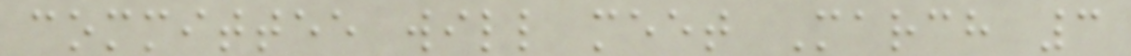committee will meet March 3
